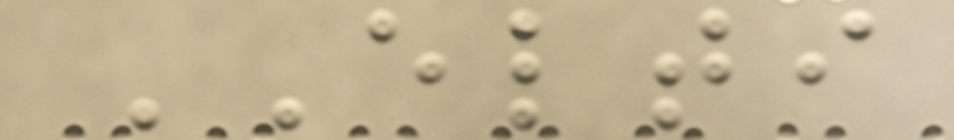ELTI
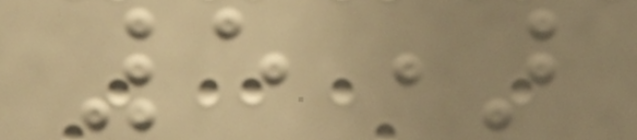5)
